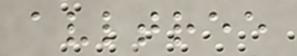avltree
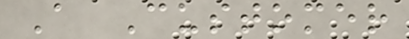A Customer
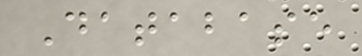Database
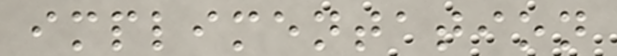implimentation
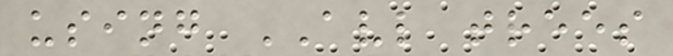using AVL trees
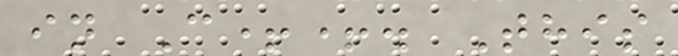in C++. This
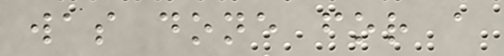was done for a
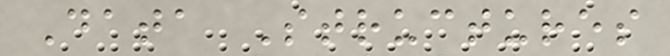Data Structures
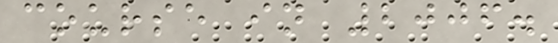course in 2006.
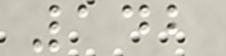142
